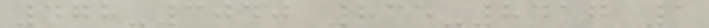478-3040 835-8417 1
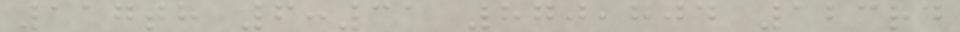117th 6:31 870,804 123rd
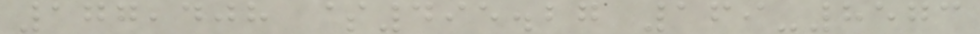177,408 $495.27 169-8573
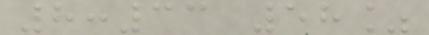8:33 58%
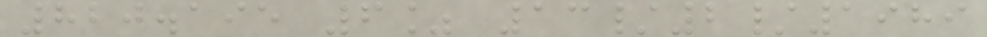820.195 6% 13/2/1989
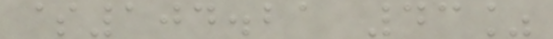$104.21 43%
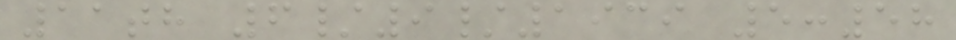11th 6/9/1939 5:58
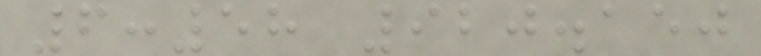6:58 920.150
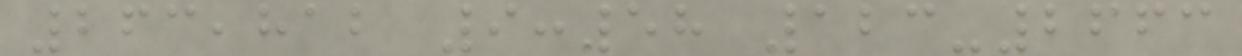263,812 9:58 123-2663
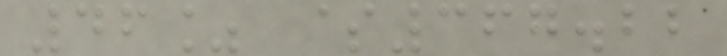46% $367.22
